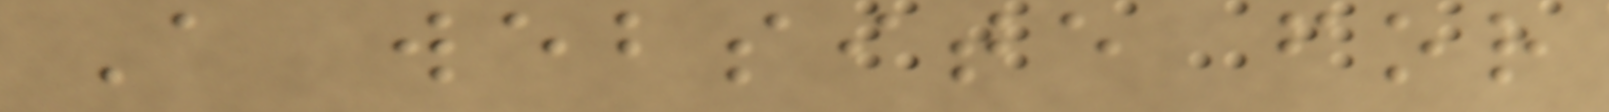A website for
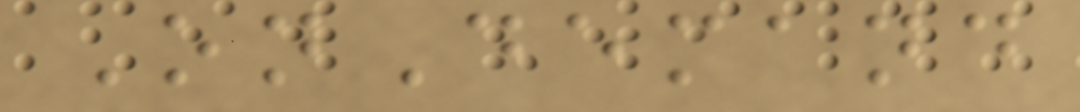OnDemand
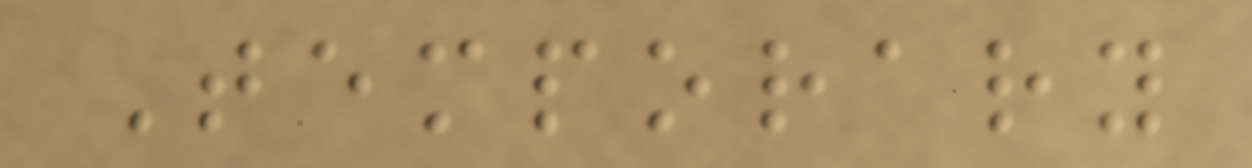Temporary
